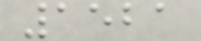1521
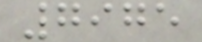7975
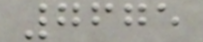7675
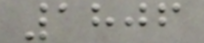1806
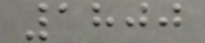1800
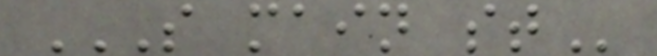S MAIN ST
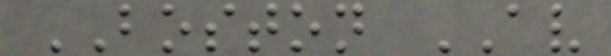BOSTON AV
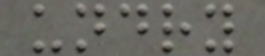undry
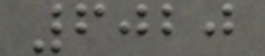6020
